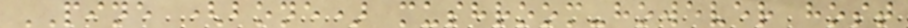PINE (bone) mushroom-however host
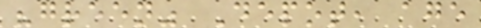"green" Depot, age
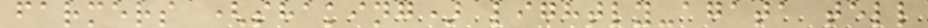farmers (shaking) lightly-agata tell
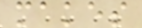makes
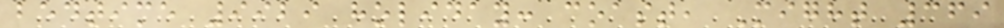bedtime 9929 holiday: coast, Might 369
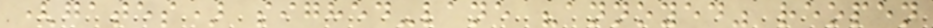(gates) sighed-lane "annoyed" reopen
